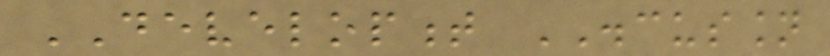DEVELOPMENT DISCUSSION
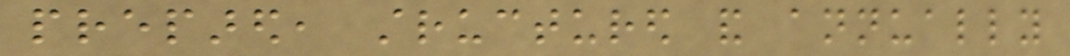prepared, structured and annually
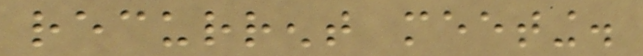recurrent meeting.
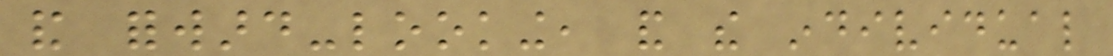and forward-looking, and the individual
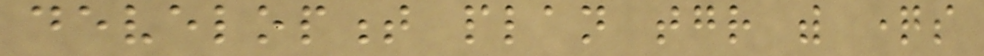development plan together with questions
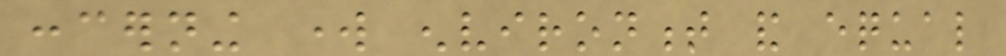concerning work environment and equal
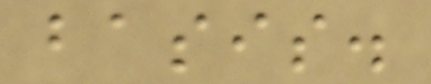basis.
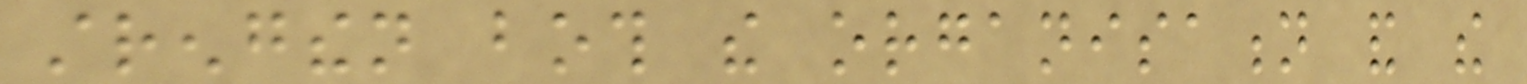strengthen both the organisation and the
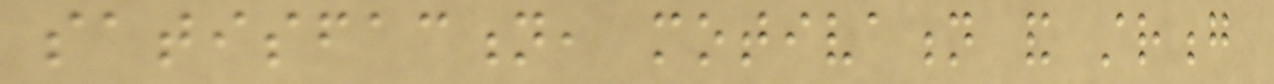satisfaction, motivation and strong
